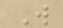W
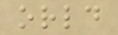orld
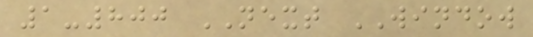1-800 NEXT WINDOW
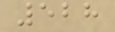528
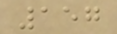157
